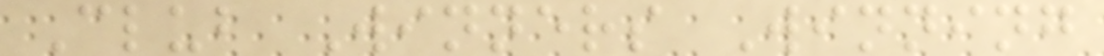Club Winners Winning
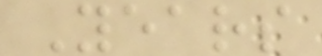Years
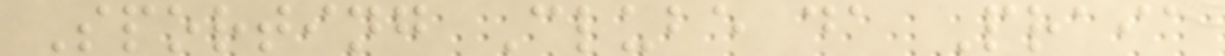Sporting Clube da Praia
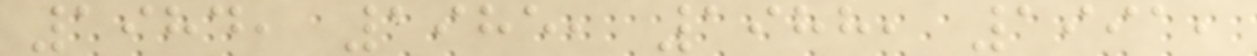1984, 1985, 1988, 1991,
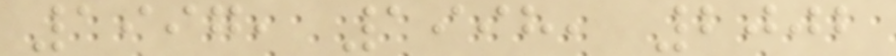1997, 1998, 2002
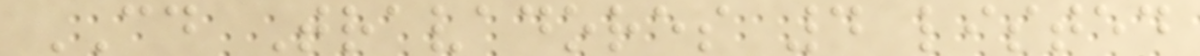CD Travadores 4 listed
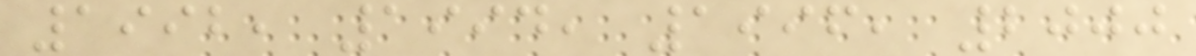1992, 1994, 1996, 2000
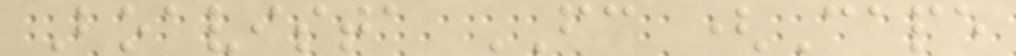Boavista FC (Cape
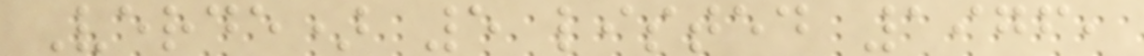Verde) 5 listed 1976,
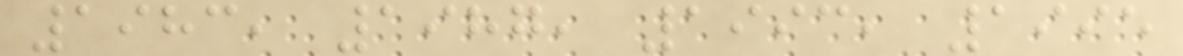1983, 1987, 1993, 1995
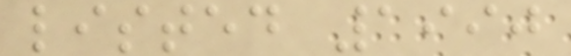listed 1990
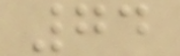74
